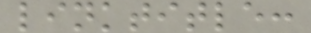linktitle:
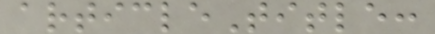articleTitle:
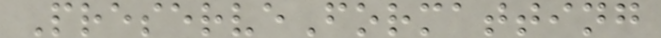PreserveFormatting
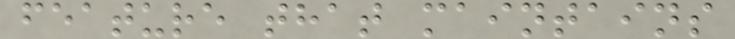feature that maintains
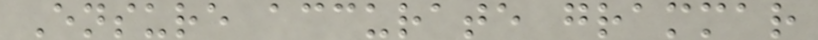Ensure accurate grammar
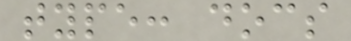type: docs
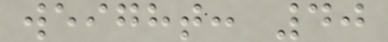weight: 40
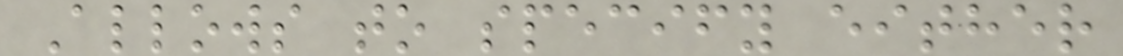Allows to specify either
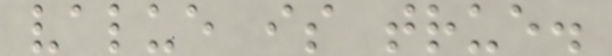value is true.
